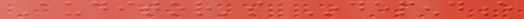Auditor's Independence
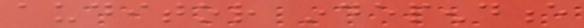auditor independence
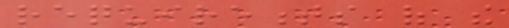requirements of the
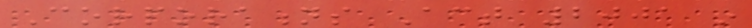Corporations Act 2001 in
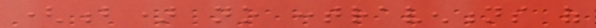(b) no contraventions of
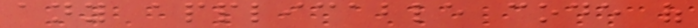any applicable code of
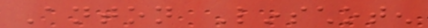Anton Linschoten
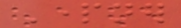Partner
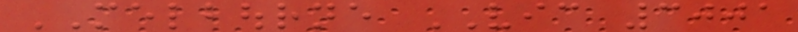MELBOURNE VIC 3001
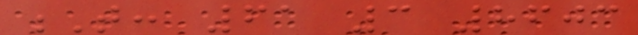T: 61 3 8603
